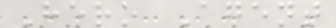Hero Agent
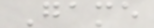Game
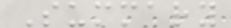Summary
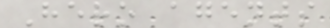Hero agents
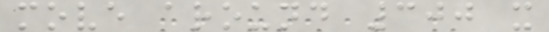move around 300 x
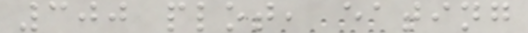300 plot, eating
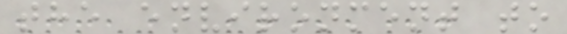the environment to
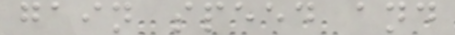gain speed and
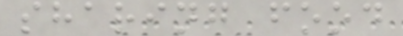sharing food
